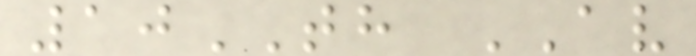10TH AV
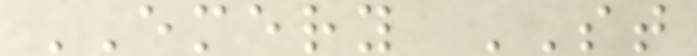EMERY ST
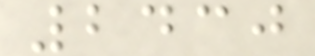2430
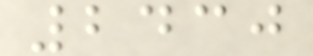2430
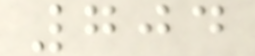704
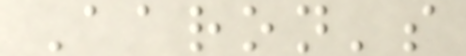Aaron's
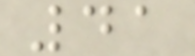41
